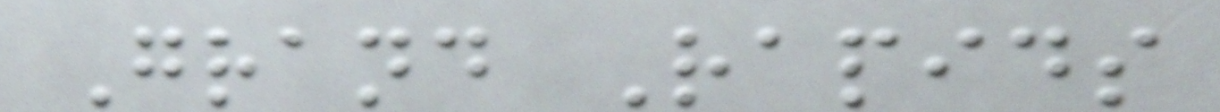Grand Rapids
